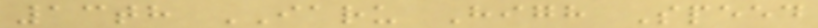13th IARU High Speed
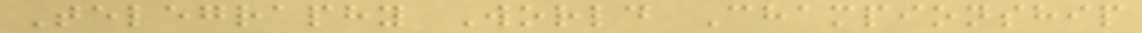Telegraphy World Championship
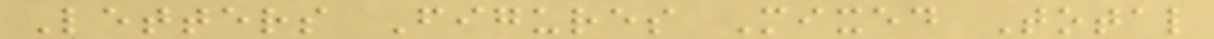Letters Figures Mixed Total
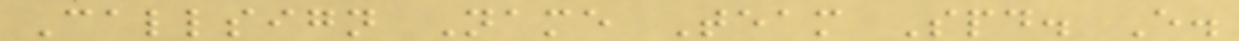Callsign Name Team Spd. E.
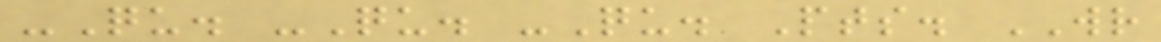-Qu. -Qu. -Qu. Pts. WR
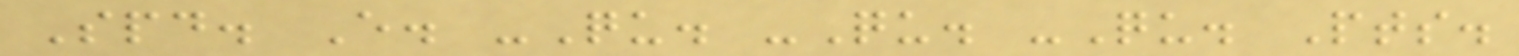Spd. E. -Qu. -Qu. -Qu. Pts.
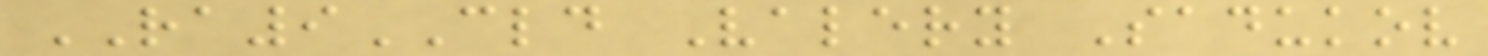RA9CLD Valery Sadukov
